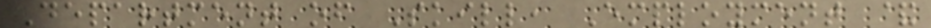Department of Skill, Employment &
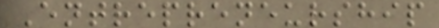Entrepreneurship
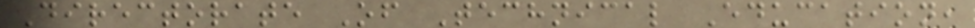Directorate Of Technical Education,
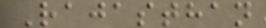Rajasthan
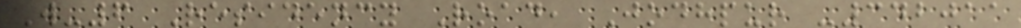W-6 Residency Road, Jodhpur -342011
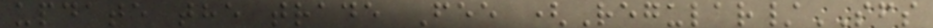update the trade Fee (Regular/SFS
